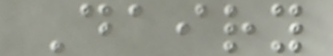Dairy
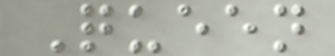Queen
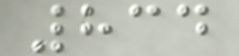834
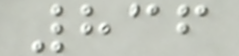836
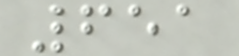651
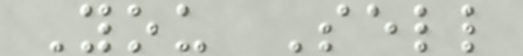You Sell
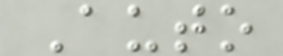Auto
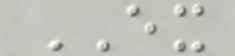EX
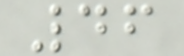46
